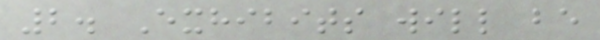2. Exhibits will be
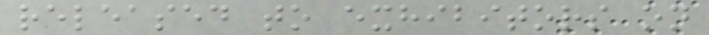released to exhibitors on
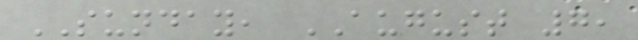SUNDAY, AUGUST 7,
